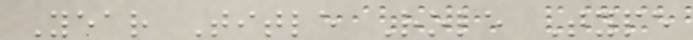Year Title Role Type
